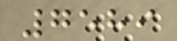7589
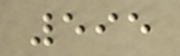595
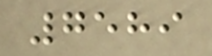7589
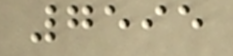7595
